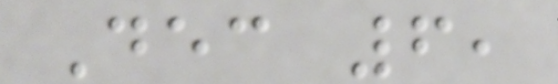Dec 6,
